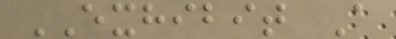EXHIBIT A
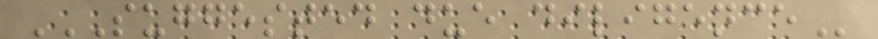SUGGESTED DUE DILIGENCE
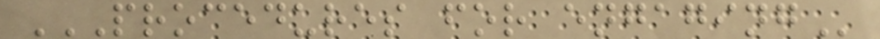PROCEDURES FOR ENGAGING
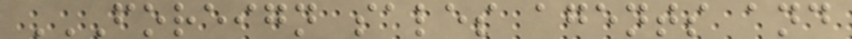FOREIGN SALES AGENTS AND
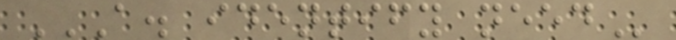A. IDENTIFY NEED
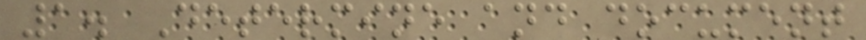1. Determine and document
